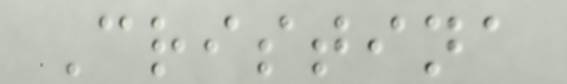Cristina
